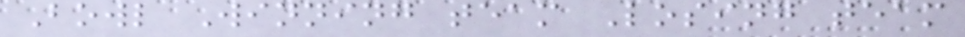Bowl Winning team Losing team
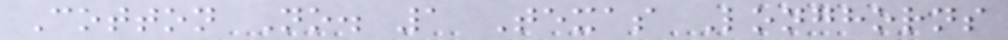Cotton No. 1 Texas Longhorns
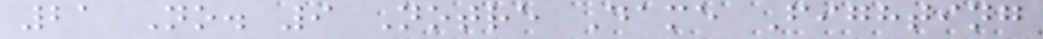21 No. 9 Notre Dame Fighting
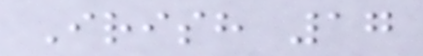Irish 17
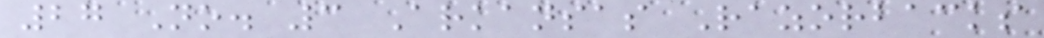27 No. 3 Arkansas Razorbacks
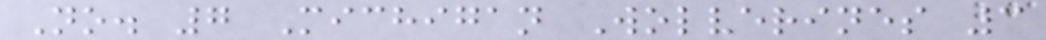No. 7 Michigan Wolverines 3
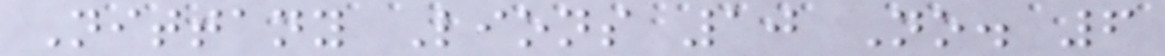Nittany Lions 10 No. 6
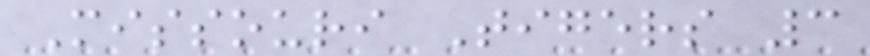Missouri Tigers 3
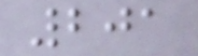201
